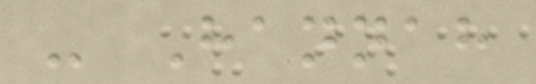- Hannah
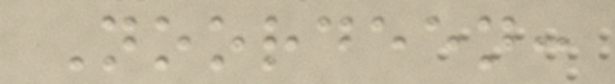Noordeen:
